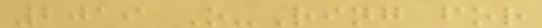2019 O-Ring for
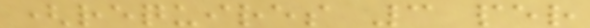(requires 3 per
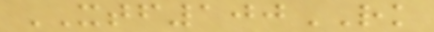XTF100RK
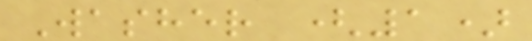Washer (1)
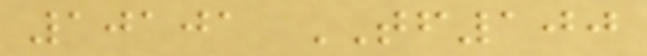10101 TF100
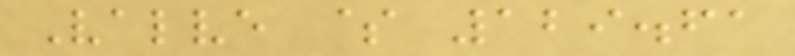Valve $ 129.61
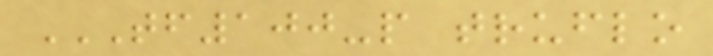TF100-P TRUFLO
